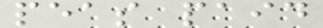peas paid
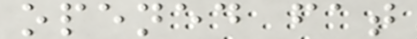opened fat
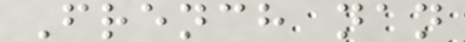French nan
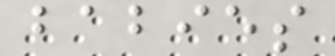babies
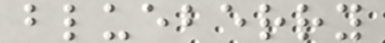blueberry
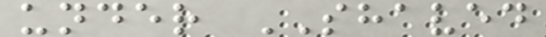under SHAVED
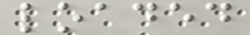loaded
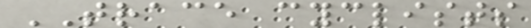TRACE cyclists
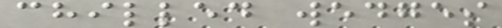chilled wedges
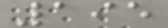195
